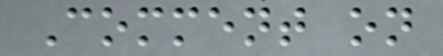Comment on
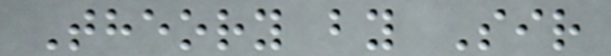Theory by Sir
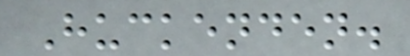Huckenden.
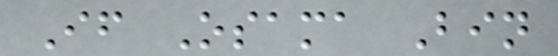If Osama Bin
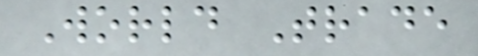World Trade
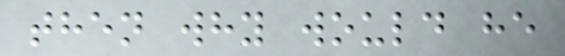then why would he
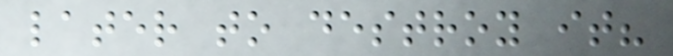later to destroy it?
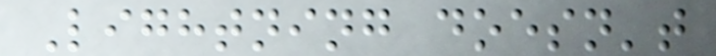Lightning doesn't
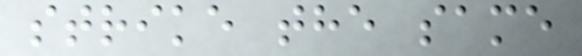strike the same
